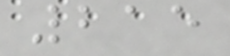215
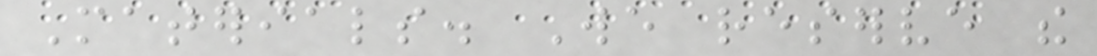Materials. We reserve the
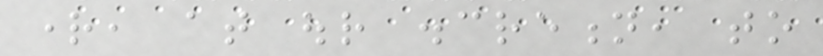right, at our discretion, to
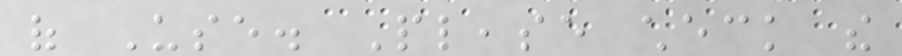of Use. Please check the
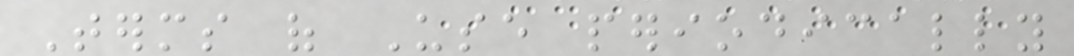Terms of Use periodically
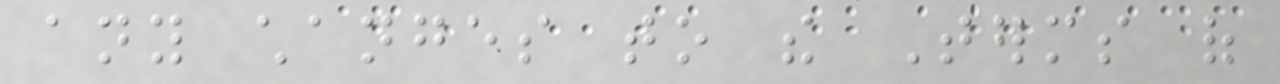any changes to the Terms of
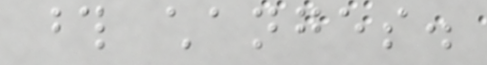those changes.
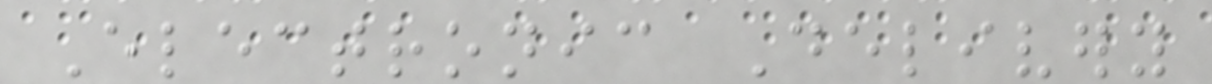Electronic Delivery
